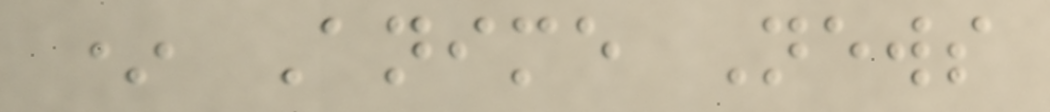* Anime News
